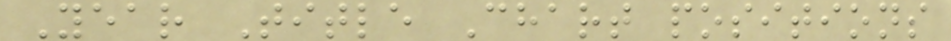Year Title Chart positions
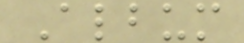Album
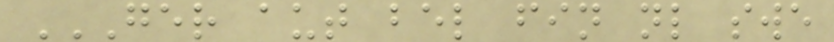GER AUT BEL FIN NL SWE
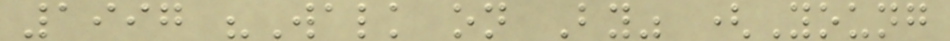1997 "Walk on By" (Young
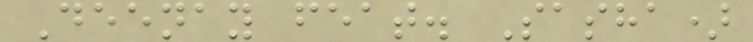Deenay feat. Sasha)
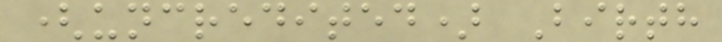(uncredited) Birth
